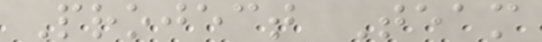Project Team
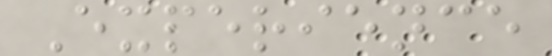Experience
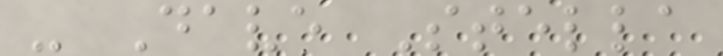- Dave Stella
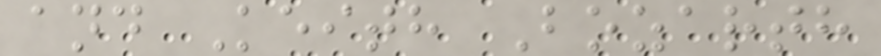and Keith Bozarth
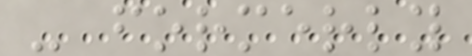- formerly
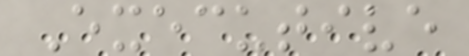Executive
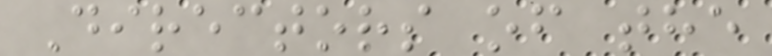Directors of the
